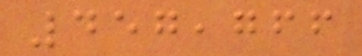457,766
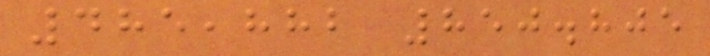485,882 850.805
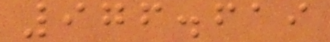976.619
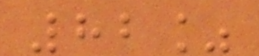82%
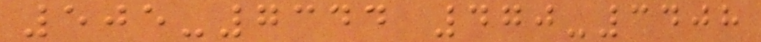505-7344 470-3408
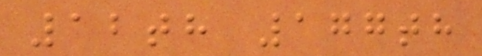12th 177th
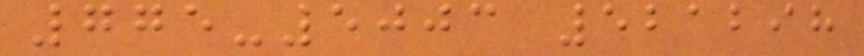775-5003 521298
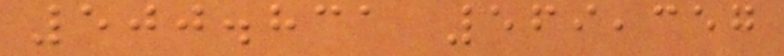500.831 569,357
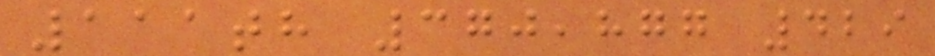111th 370,877 429
